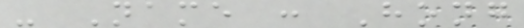- Name : Hong
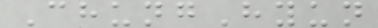ChungHyun
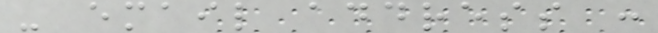- email address :
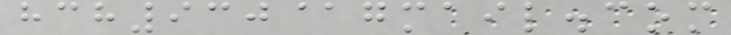hch930@gmail.com
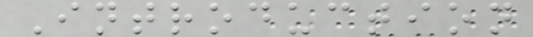Introduction
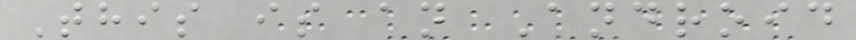This is an Android
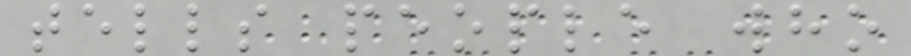tells people who
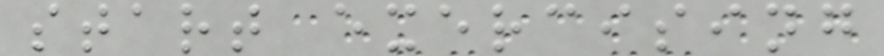start exercising
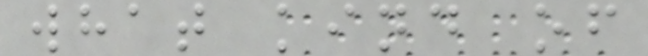what kind of
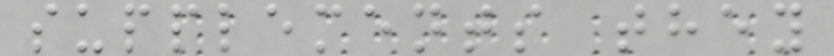supplements they
